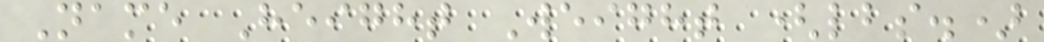Name Height Weight (lbs.)
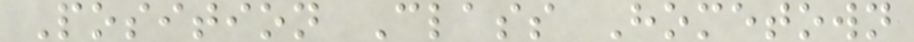Position Class Hometown
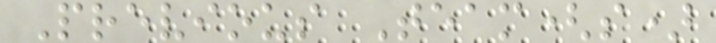Previous Team(s)
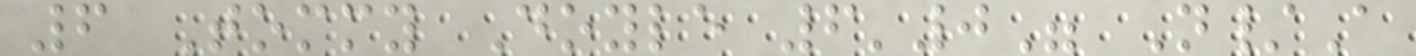6 Tommy Doyle 6'0" N/A
